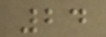24
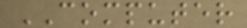COMPUTER
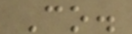Co.
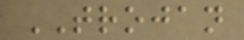TROJAN
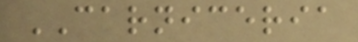CARNICERIA
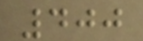400
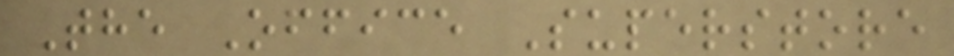The Office Superstore
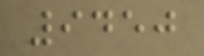9450
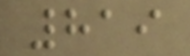819
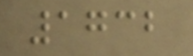1732
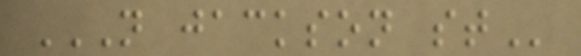N JACKSON ST
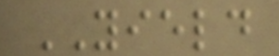YIELD
